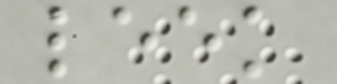leek
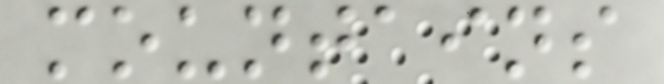mountains
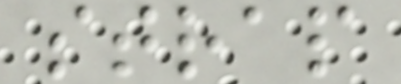strap
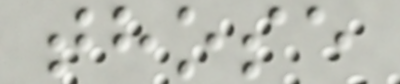those
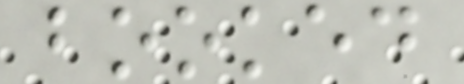booked
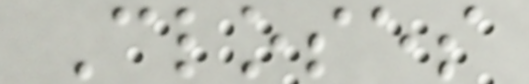Closes
